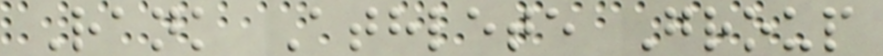Rank Athlete Group
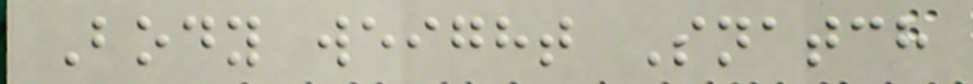Body weight Snatch
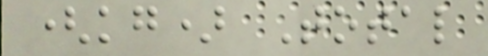(kg) Total
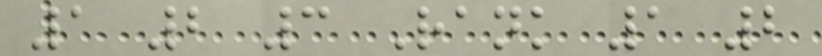1 2 3 Rank 1 2
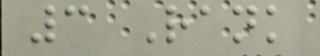3 Rank
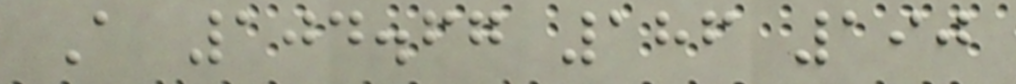A 104.67 186 190
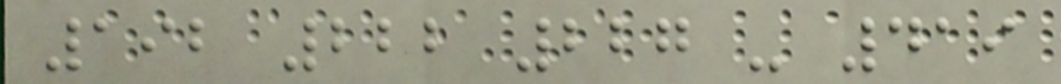192 222 227 - 419
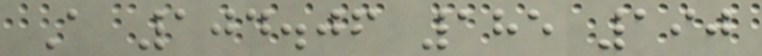A 104.06 185 190
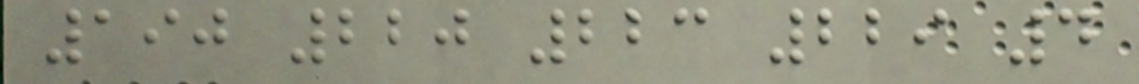190 220 223 229 4
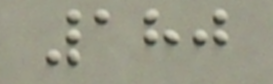180
